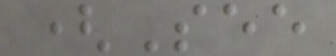(See
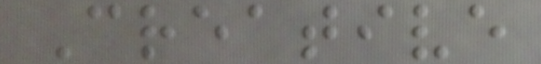Creative
